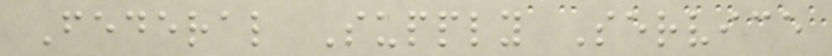Federal Supply Service
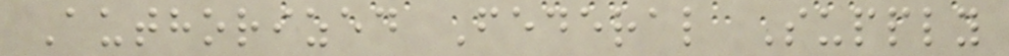Authorized Federal Supply
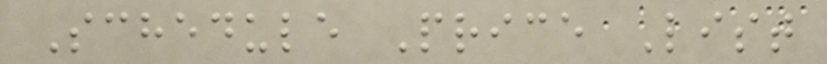Schedule Price List
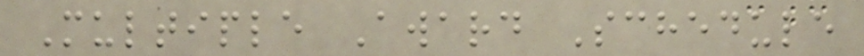Multiple Award Schedule
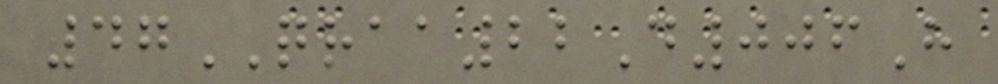47QRAA22D006H
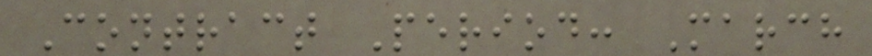Contract Period: March
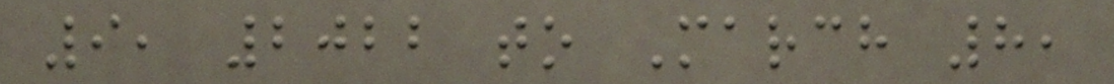9, 2022 to March 8,
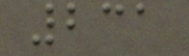231
